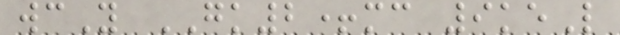wcY GK2+mc 9keL
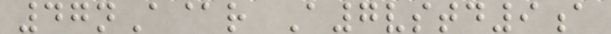47nA@r A7vstd9a
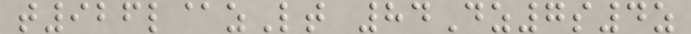t926l@zLt 84Dz7s4z
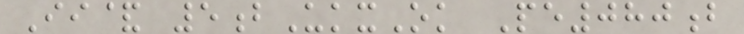Ii& 5bUkxOk Pe080b
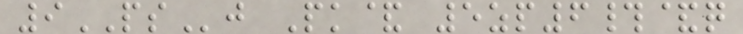9PSj Pk& 5zp6#&q
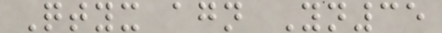Qtyx agn Yn35
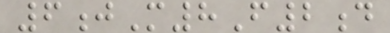6jM8F2d
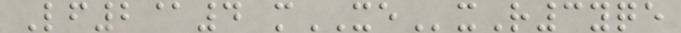Lf2@4 mXExR3yqe
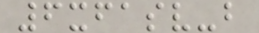6xfasv-b
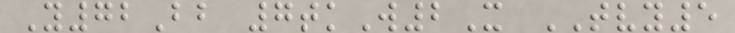Y72Bb 7tkW2X TVY5
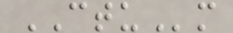CTUm
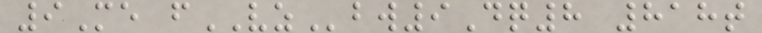9Me fVZbw9Dq8 818t
